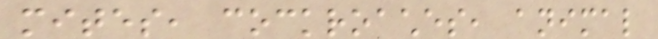mites, cockroaches, animal
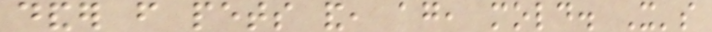dander from pets and, again, mold. It's
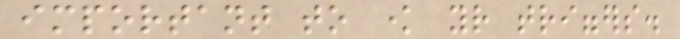important to know your triggers.
